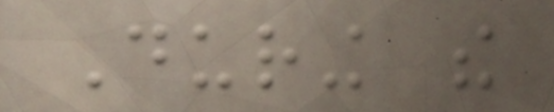During the
